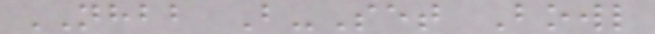NHBB B-Set Bowl
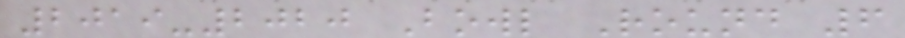2019-2020 Bowl Round 6
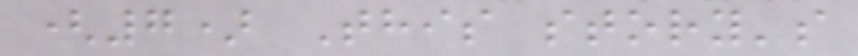(7) This story's
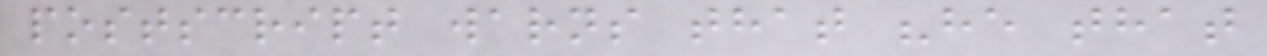postscript warns that "he that
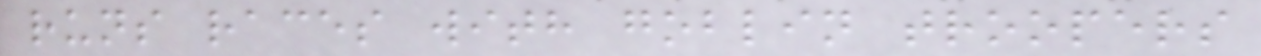runs races with goblin troopers
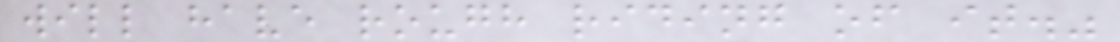will have rough riding of it."
